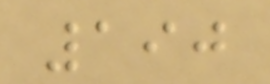190
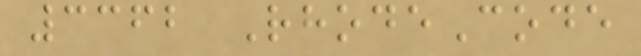3362 RhodeCode
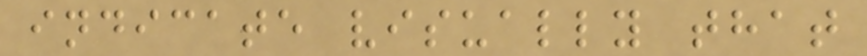indicate visually that
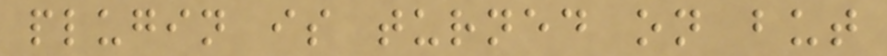plugin is turned on but
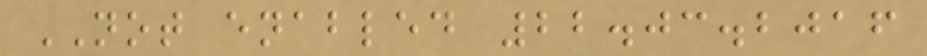NOT enabled 22.03.2016
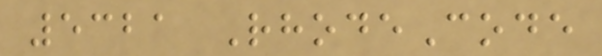5321 RhodeCode
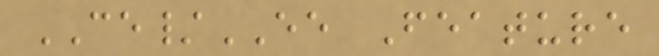CE/EE Feature
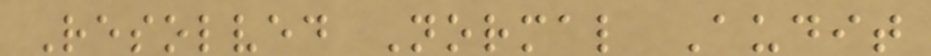Resolved Normal Audit
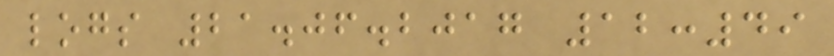logs 21.06.2017 12:49
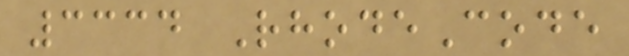3334 RhodeCode
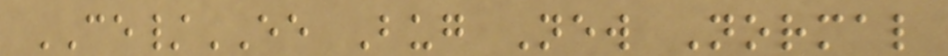CE/EE Bug New Normal
